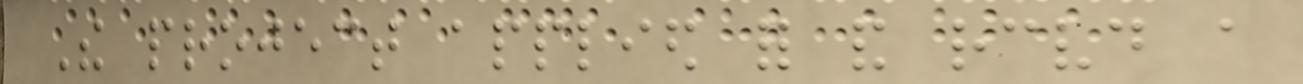The project applied for and received a
